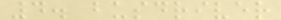4. busdriver
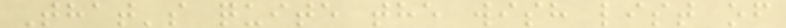That's quite the wish list of
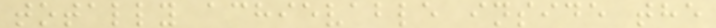totally achievable inside the
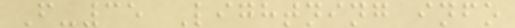F-35 Lightning info
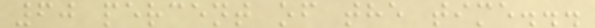60 percent of the time...
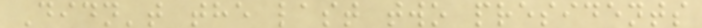Didn't the last two presidents
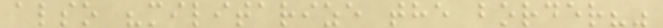also "militarize the border?"
